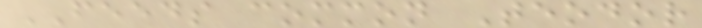FEEDS common Teodor
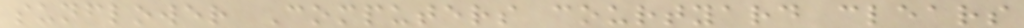sunflower Computers courtyard clears
